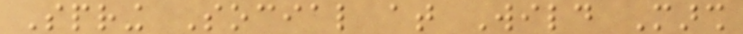Spring Social at Wild Marsh
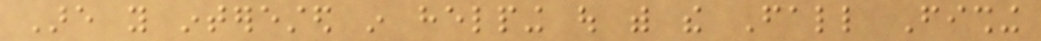Are you interested in helping out with the Fall Fishing
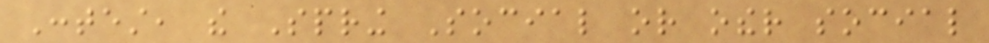Contest, the Spring Social or other social
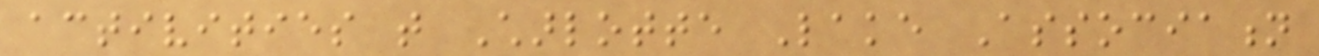activities that Charlotte Lake Association
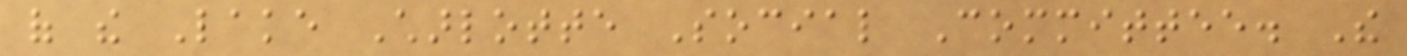of the Lake Charlotte Social Committee. The
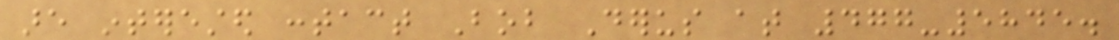are interested contact Bob Derus at 477-5845.
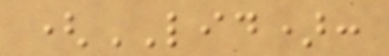(LID):
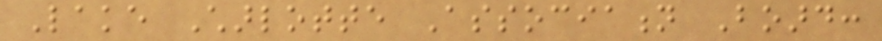Lake Charlotte Association Board:
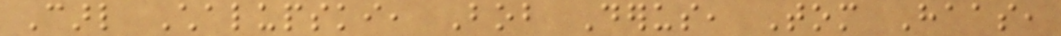Carl Chalupski, Bob Derus, Tom Haas,
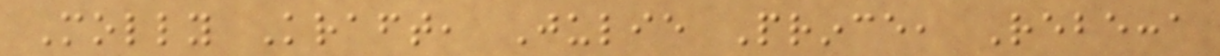Molly Kraft, Julie Prince, Rebecca
